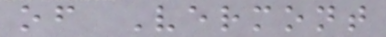of Vermont
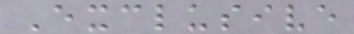Exclusive
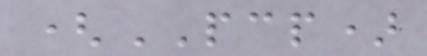(PCP)
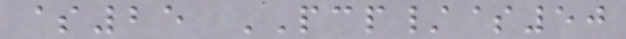$25 PCP/$50
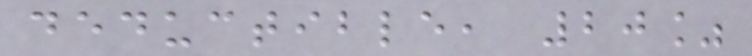deductible, 20%
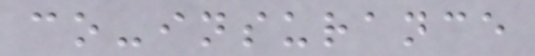co-insurance
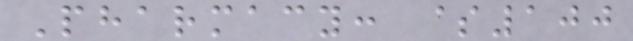Pharmacy: $100
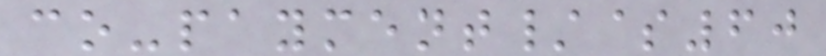co-payment/$60
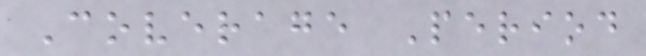Coverage Period
